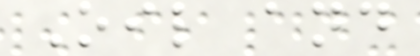Oil and
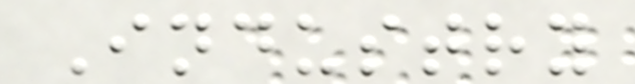Industry
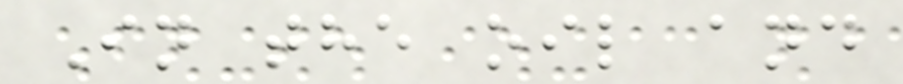In the oil and
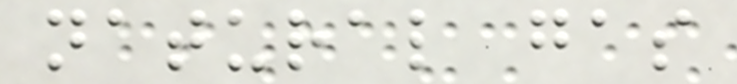natural gas
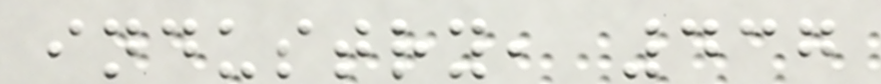industry, 437
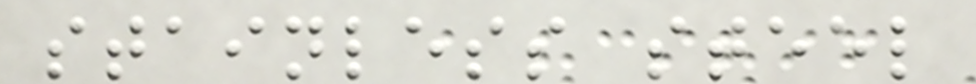stainless steel
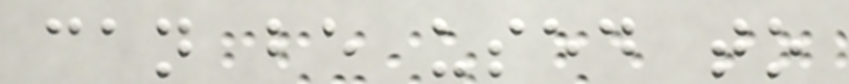can be used to
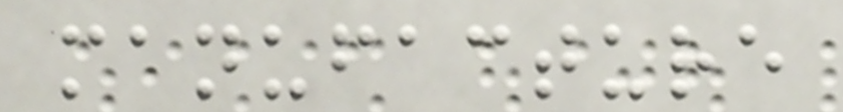manufacture
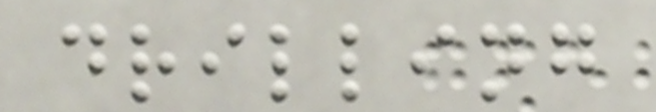drilling
